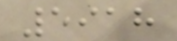5918
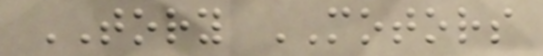TORY MOTORS
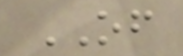OF
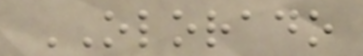OLORADO
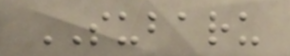SUBARU
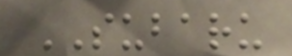SUBARU
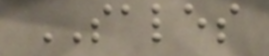SALES
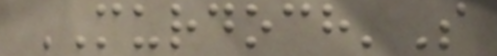MURDOCH'S
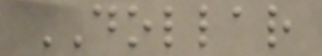DOLLAR
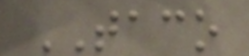TACO
